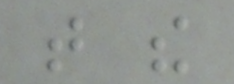that the
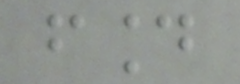found
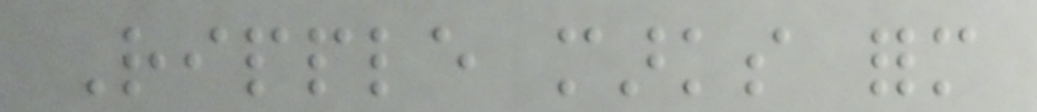Ripple marks form
